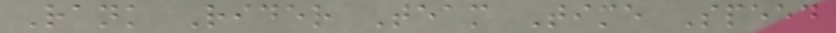Rank Rider Team Time Speed
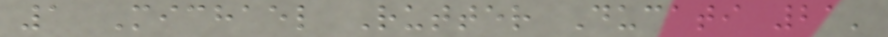1 Michael Rutter Ducati 21'
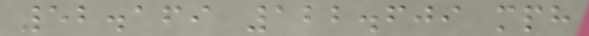52.169 122.609 mph
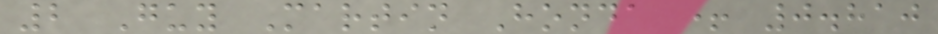2 Guy Martin Honda + 0.810
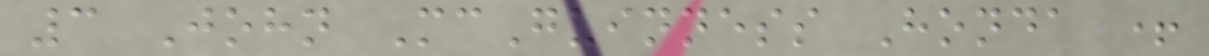3 John McGuinness Honda +
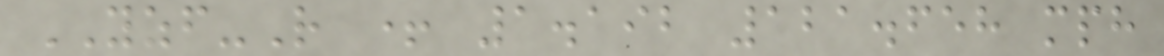YZF-R + 1.192 121.658 mph
